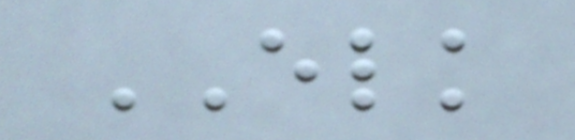ELK
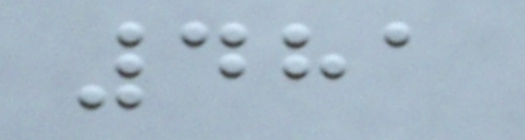481
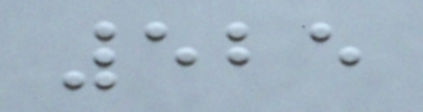525
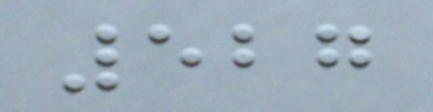527
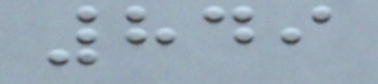849
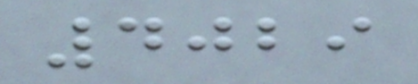4029
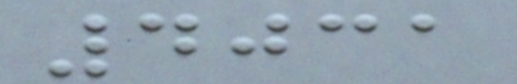4031
